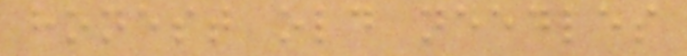honest old needles
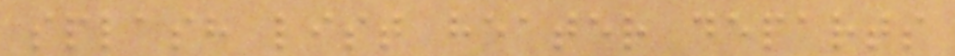splash list heater departs
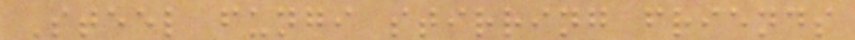Steel fungi stirring friends
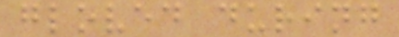gloved during
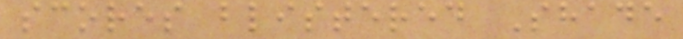scores blistered Shade
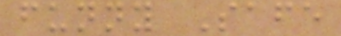funny Safe
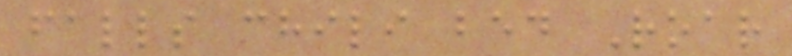falls chili bed Roar
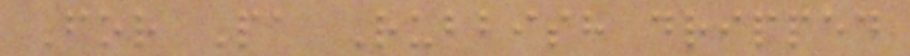For Pa Rubbish dripped
